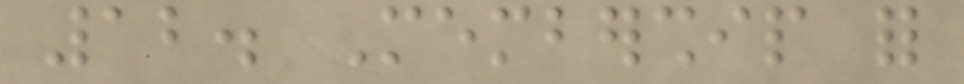12. Membership for
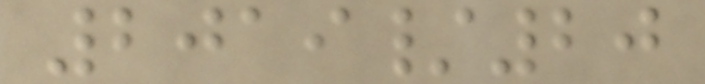2019/20
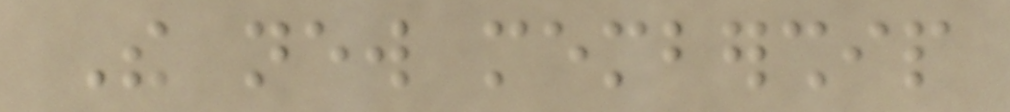The new membership
